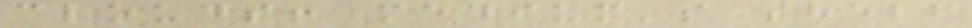clouds! medium's shelf
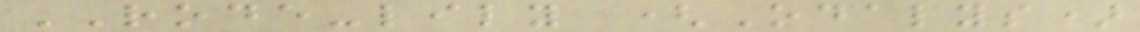RODE-lily (Odalys)
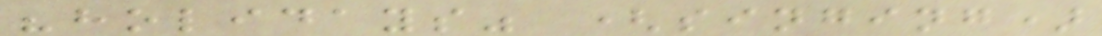"holidays" (singing)
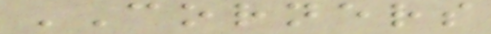CORNERS
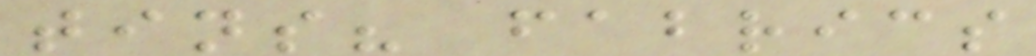tins? fabrics
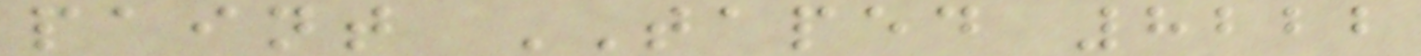paint TAPED 8222
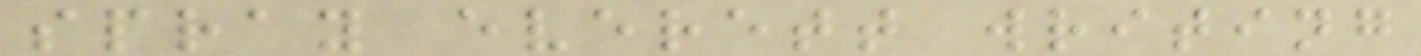spray everett writing
